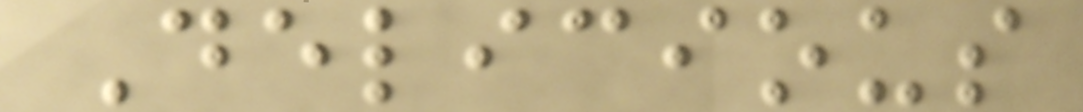Delicious
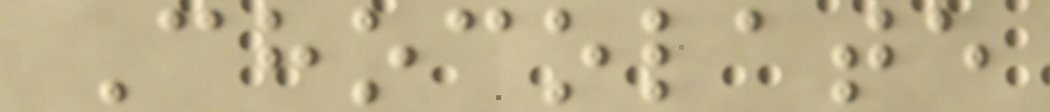Chocolate
